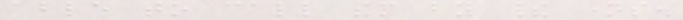able to call them by their names.
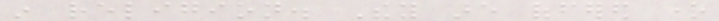in religion. They are offered one
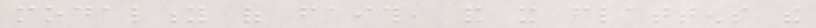modality of faith, and it flattens the
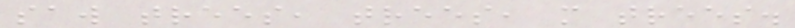saw trees, trees, more trees.
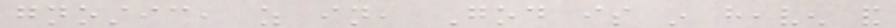gnostic, as in, God is in heaven and
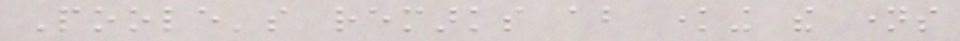Poole's remarks about knowing the names
